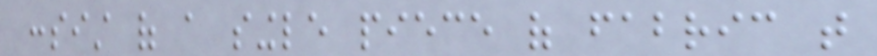consist of a single piece of fabric that
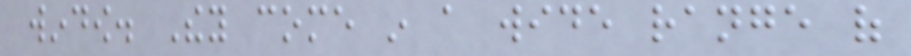window. They come in a wide range of
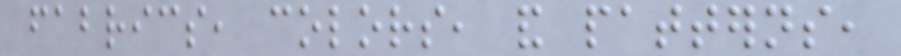fabrics, colors, and patterns,
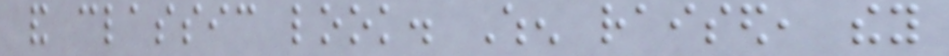and classic look. When raised, they
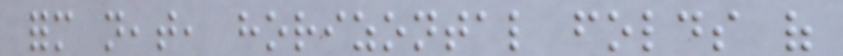form neat, horizontal folds of
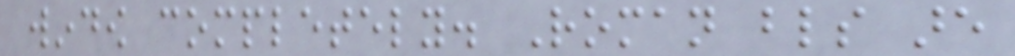window completely. Roman blinds are
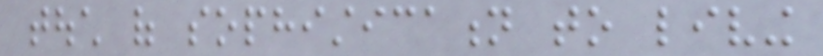touch of sophistication to living
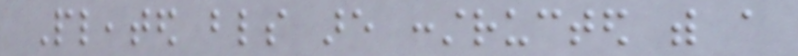Pleated blinds are constructed with a
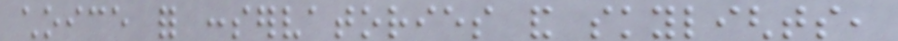choice for conservatories and skylights,
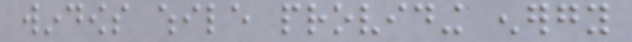windows while providing energy
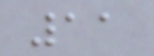11
